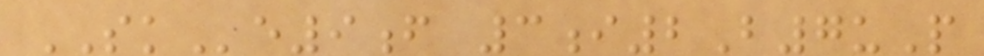SKe9f 3i2B7uP
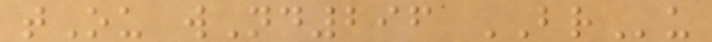tOu wNd296 BRu
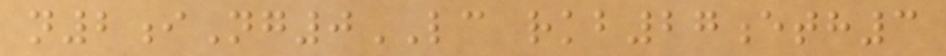n2iNg0LC rkb27eth3
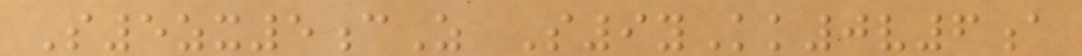S5zx5cZ S9yKk0v6a
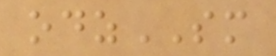odzSM
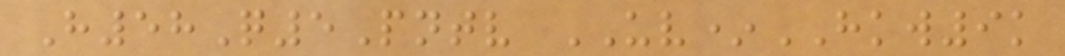H58Q5Pntv UV*HKW9k
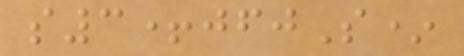s3+jfjS*
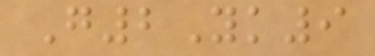G2Yk9
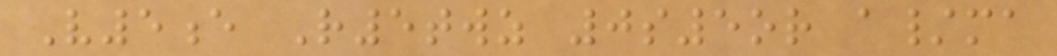V5e R5twz 0s5or a/ma
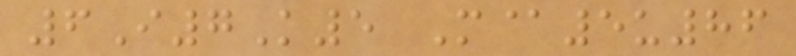6I7K5 M@5u86
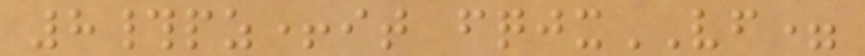8#pz+it fqjxVF=
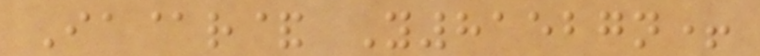Ia@r& Y81527n+
